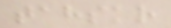tahskr
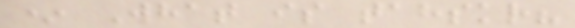* What is tahskr?
